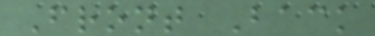Front Back
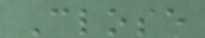Close
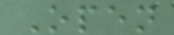Open
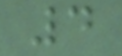4
